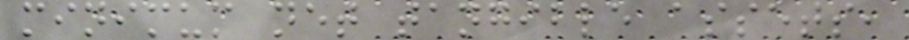minimum net tangible assets,
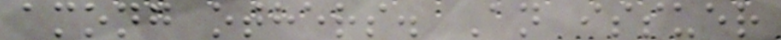among others. An issuer
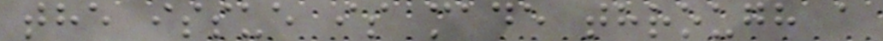the issue is made through a
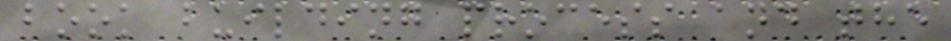book building process and the
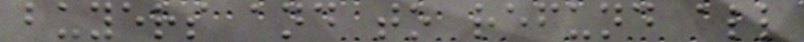buyers and to refund all
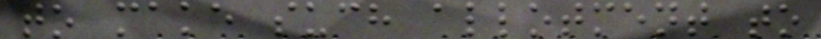to make such allotment to
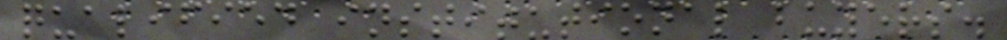qualified institutional buyers.
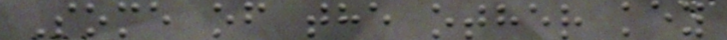Some of the other key
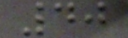40
